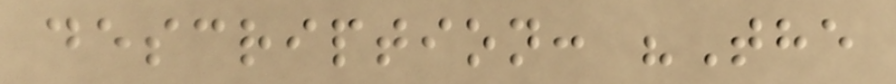description: "The
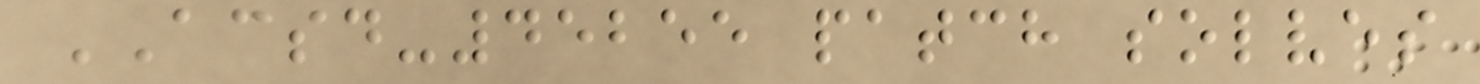ACSD-45255 patch solves
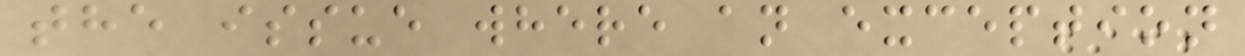the issue where an exception
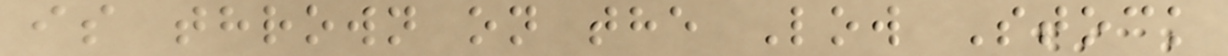is thrown on the Low Stock
